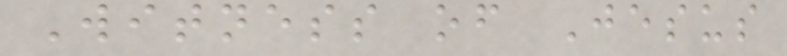Witness of Jesus
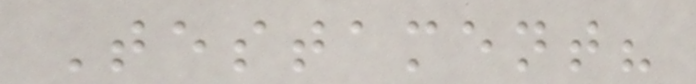Testament?
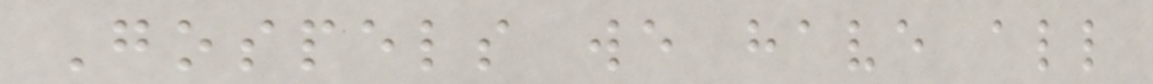Gospels we have all
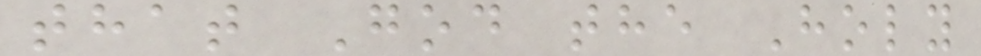that God the Holy
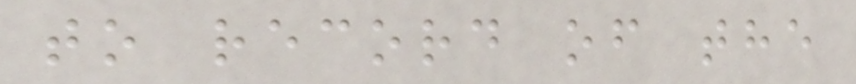to record of the
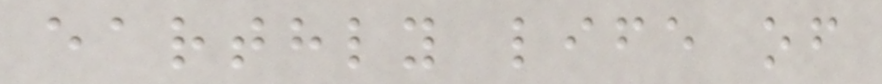earthly life of
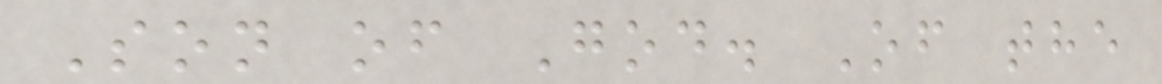Son of God. Of the
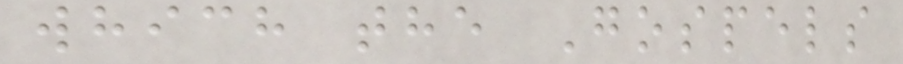which the Gospels
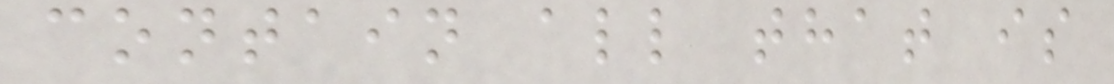contain all that is
